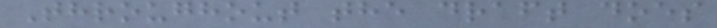Throughout the draft does
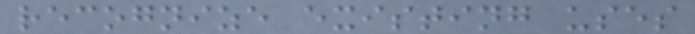recognize existing uses
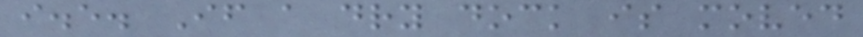i.e. If a dry dock is moved
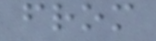from
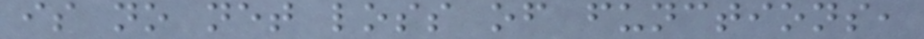is no net loss of functions,
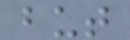but
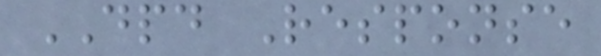DPD Response
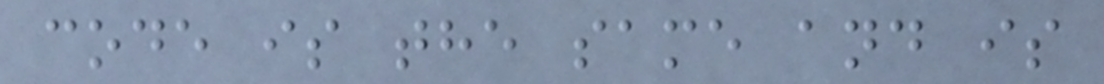code is the same and is
